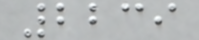2239
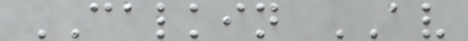CALKIN AV
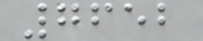7652
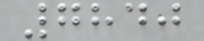7840
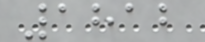1812
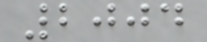2004
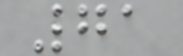71
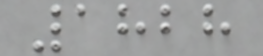1828
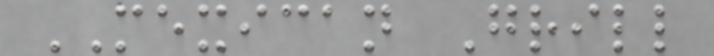MEXICAN Grill
